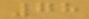78
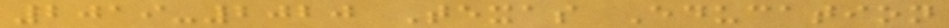2019-2020 Texas Education
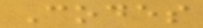Codes
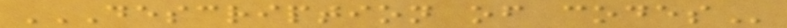DESCRIPTION OF CODES
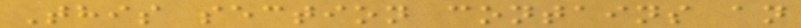This section contains an
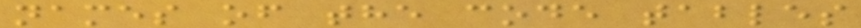names of the code tables
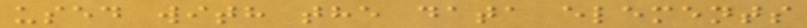used with the data elements
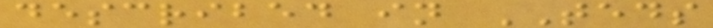described in TEDS
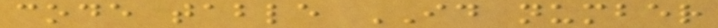code table ID number
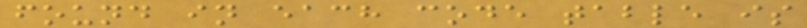found in each code table is
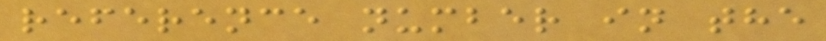reference number in the
